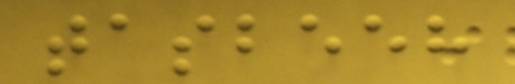tasbeeh
